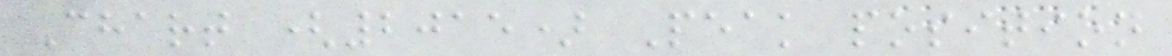Chart (2015) Peak position
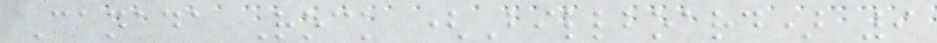Canada Rock (Billboard) 9
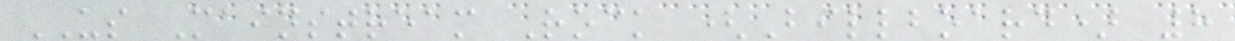US Mainstream Rock (Billboard) 8
